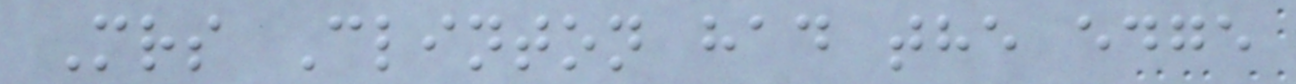Mrs Clinton had the edge
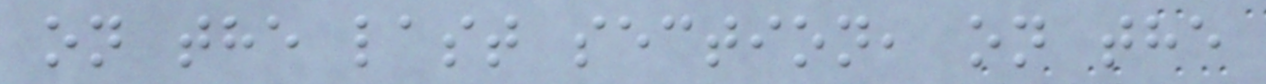on the last section, on the
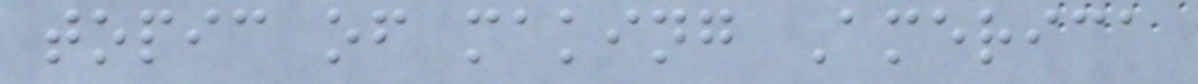topic of making America
